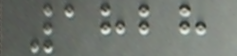1828
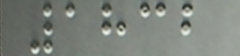1832
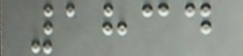1834
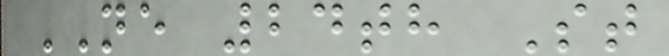NE 24th St
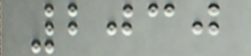2030
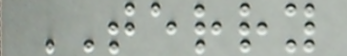TERRY
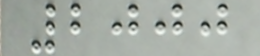2000
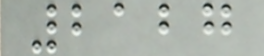2127
